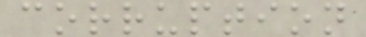corruption
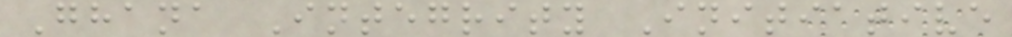Ghana Integrity Initiative
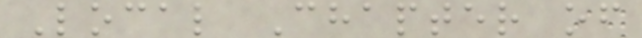Local Chapter of
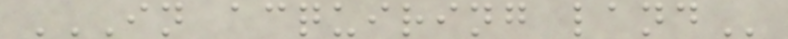IN ACQUIRING LAND
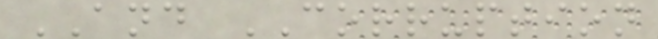AND CORRUPTION
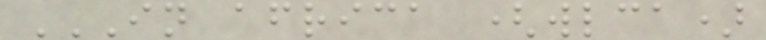IN AFRICA (WLCA)
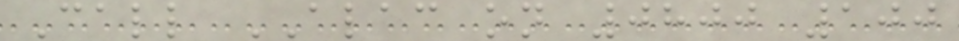Call ALAC on 0800 100
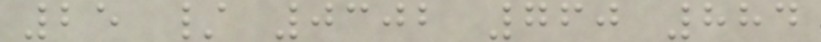25 / 0302 760 884
